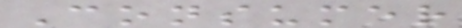Consumer
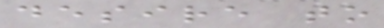desire to
